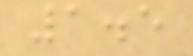1.5
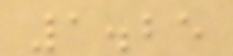1.25
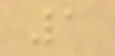1
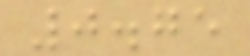0.75
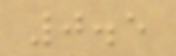0.5
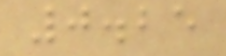0.25
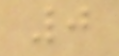0
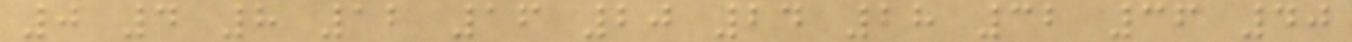0 4 8 12 16 20 24 28 32 36 40
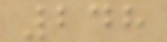248
